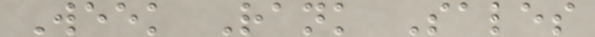Week Rank Sales
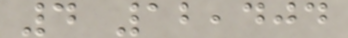4 12,404
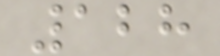128
